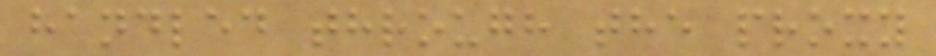handled through the proxy
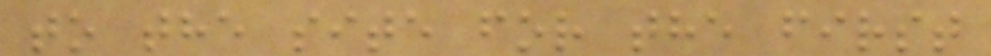to the site for the first
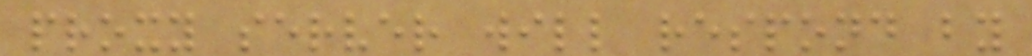proxy server will respond by
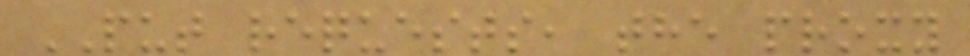PUT requests, the proxy
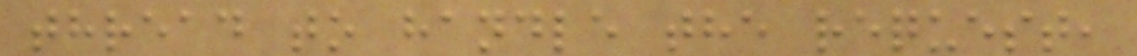thread to handle the request,
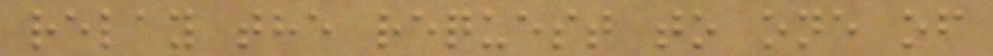relay the request to one of
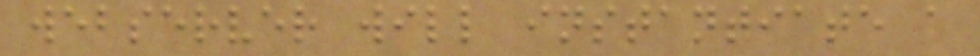webserver will instantiate a
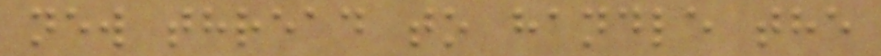new thread to handle the
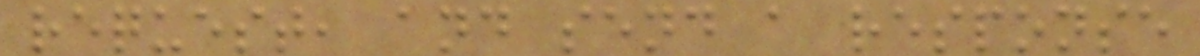request, and send a response
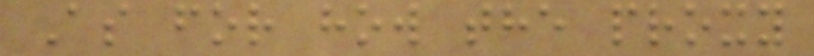As for how the proxy
